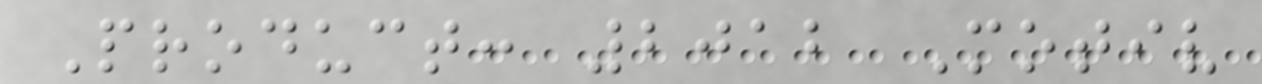Product: 2012 Motiv
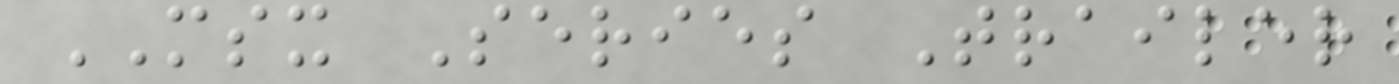MSX Series Trailer
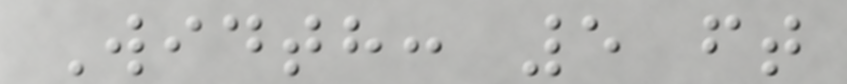Width: 5 ft
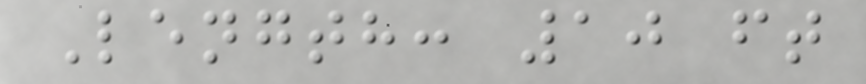Length: 10 ft
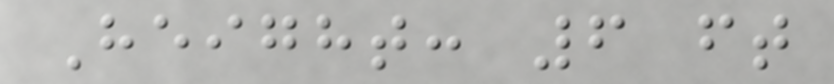Height: 6 ft
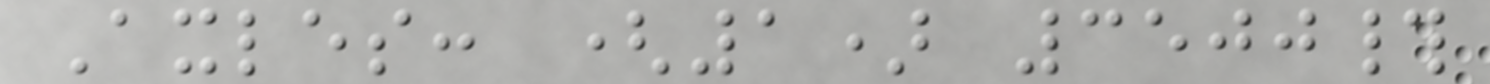Axles: (1) 3500#
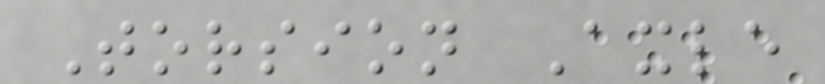Torsion Axle
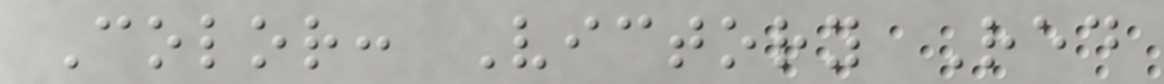Color: Victory Red
